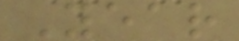Year
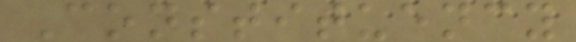Constituency
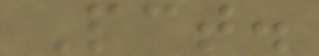Pct.
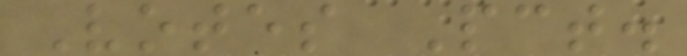Votes Pct.
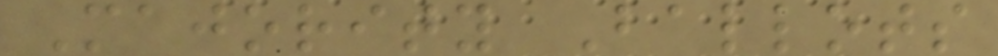Majority Ballots
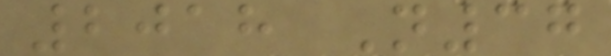2018 N37
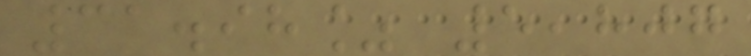31.98% 5,807
